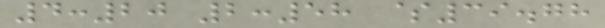4:20 2:58 $39.78
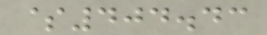$404.43
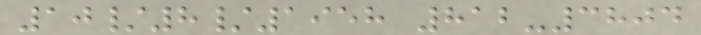10/8/1958 812-3804
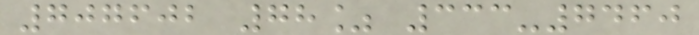707602 78% 333-7460
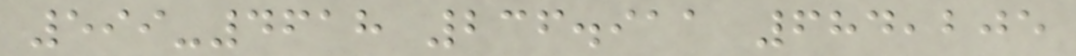599-4618 236.911 684,205
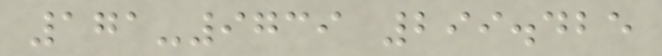171-9739 299.425
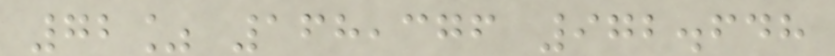72% 168,376 972.648
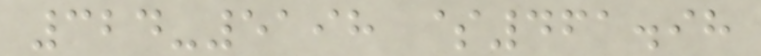324-5198 $461.98
